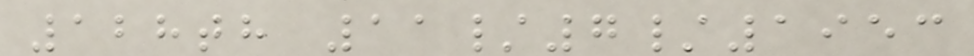128th 11/7/1953
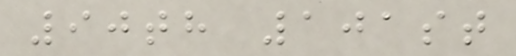90th 101st
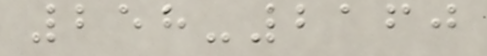258-2160
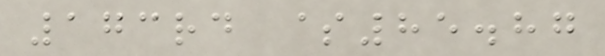173rd $85.87
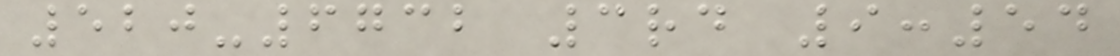520-6732 3rd 9:54
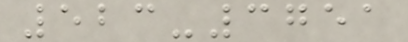523-3751
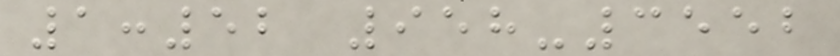1:52 958-3552
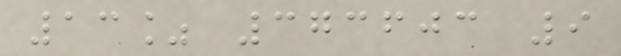13% 373603 9
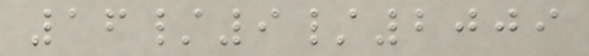16/9/2009
